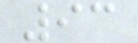93
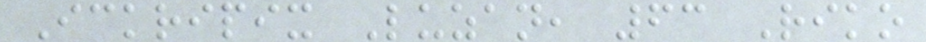Ickripix Luzan, 63 Riko
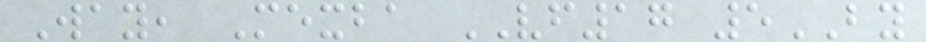Way, Mexba VF17 5BY
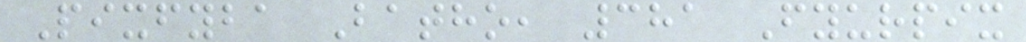Pixfyba Batho, 381 Fyurpix
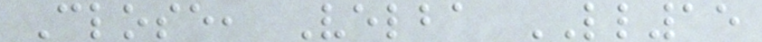Close, Velba LL15
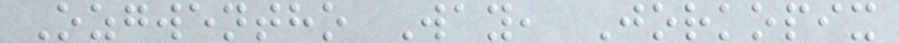Ozgwentho Way, Jorkopix
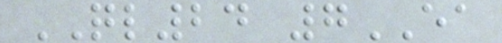QL24 7EA
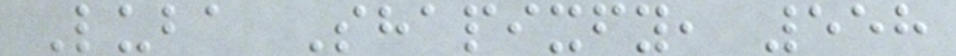Luba Shapixfy, 558
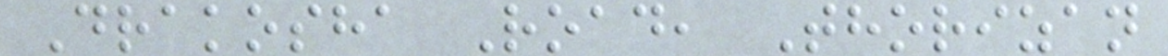Drakosha Road, Thorizan
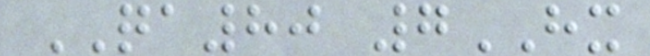QA80 7HX
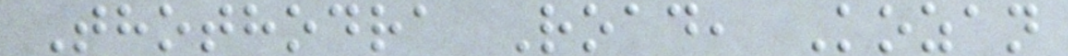Thothodra Road, Kozan
